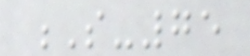S-75
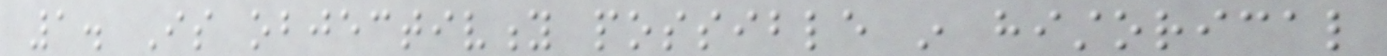1. Is objectivity possible in historical
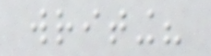writing?
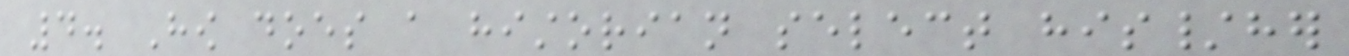4. How does a historian select his/her
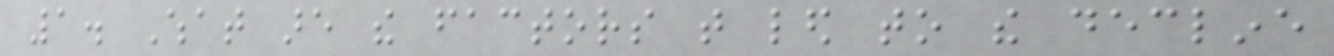1. What are the factors that led to the decline
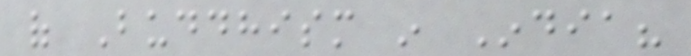of Buddhism in India?
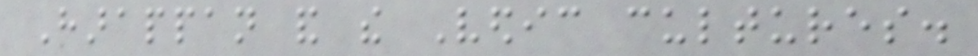Harappan and the Vedic cultures.
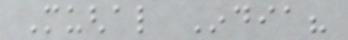Mughal India?
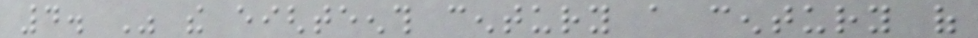4. Was the eighteenth century a century of
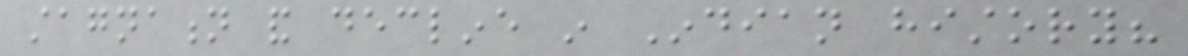stagnation and decline in Indian history?
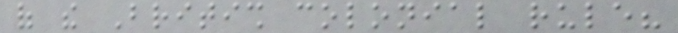of the British colonial rule?
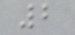2
